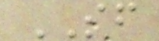SF
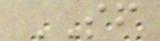SF
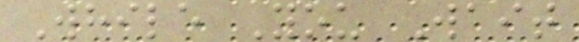While You Wait
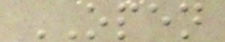OPEN
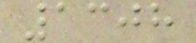1308
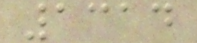1314
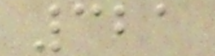321
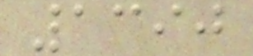1390
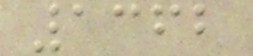1362
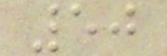50
